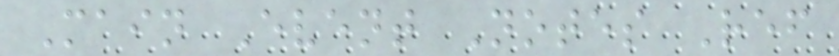Main Event Notes Ref
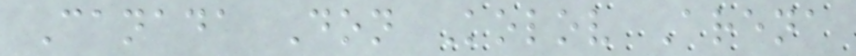Canada Don Kolov Arena
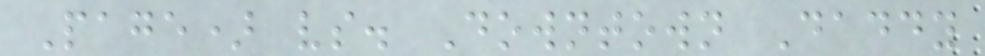Page) vs. Downtown Daddy
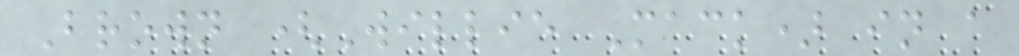Brown (Willie Mack) in a
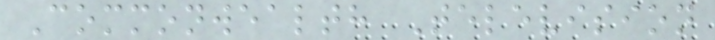Commonwealth Television
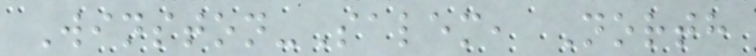Winston-Salem, North
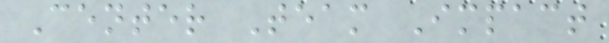Center Team Impact
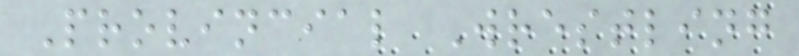Provincial Wrestling
